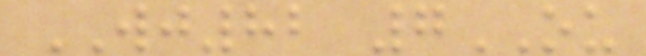WJ82 7OU
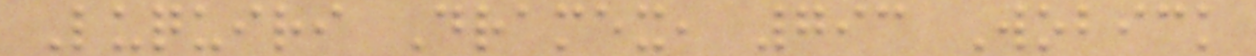Luquiri Dramex, 793 Wobick
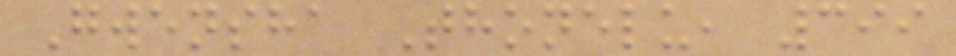Gwensha Thonelu, 399
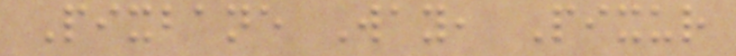Pixbane Way, Pixur
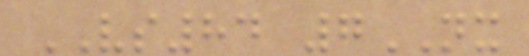VS84 7NX
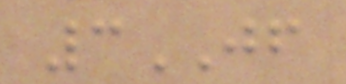3JF
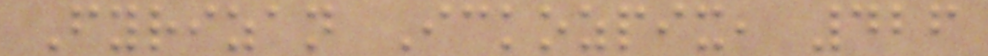Fyrizan Ickozpix, 426
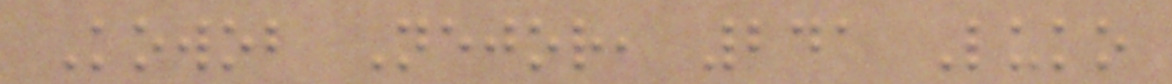Kowob Nejor, 241 Luko
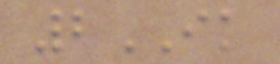2IK
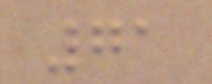71
